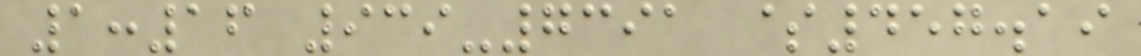1:16 939-7391 $457.19
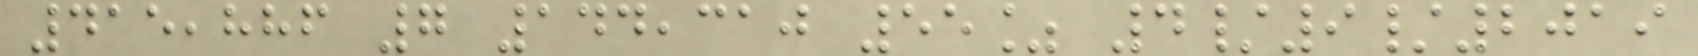415,886 7 144,310 55% 4/9/2019
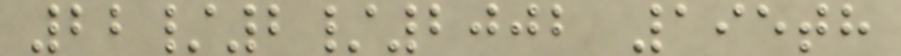22/2/2002 195th
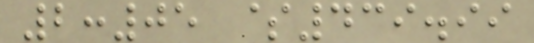2:05 $439.99
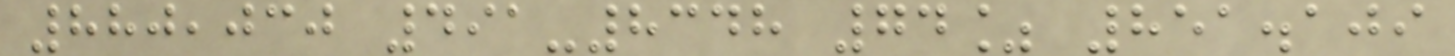880,030 491-8348 74% 851.109
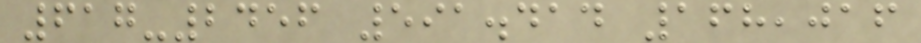617-2456 591.414 168,016
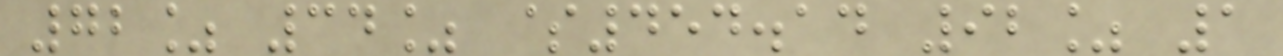72% 34% $454.14 92% 1
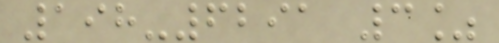198-6291 3%
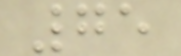75
